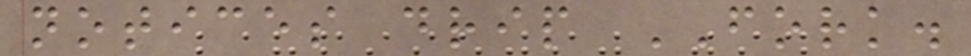notices drip FORK.
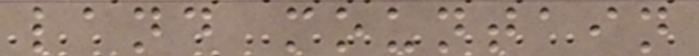land mountain
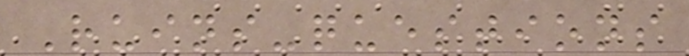Ruins-questions
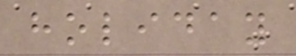holiday
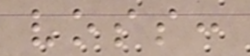voss:
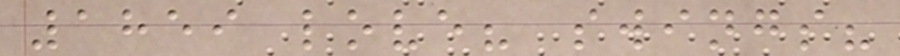1859 love? swings?
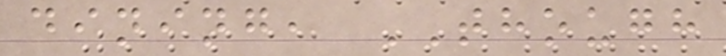dining, THOUGH
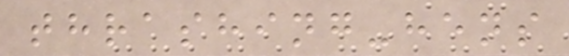thrashing-hens
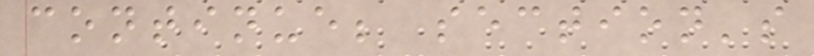continue; section's
